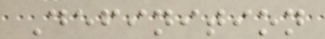Definition
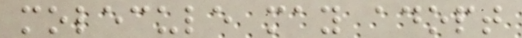molecule may adopt
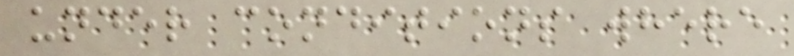under conditions where
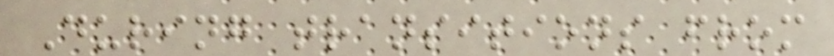During transitions from
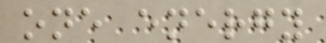one energy
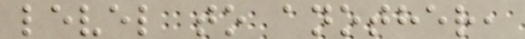level to another,
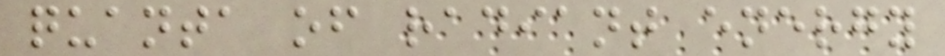quanta of radiant energy
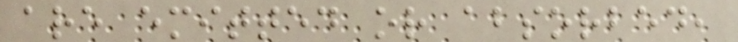are emitted or absorbed,
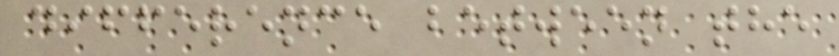difference between the
